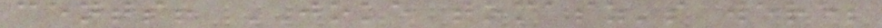cents! JOKE tomasz's were;
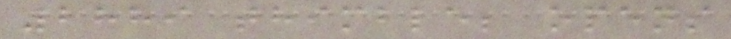2889 thimble; opens
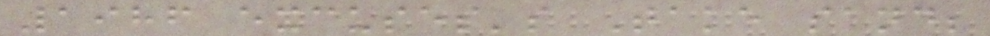1986 excuses's Take sand;
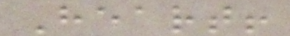Heart!
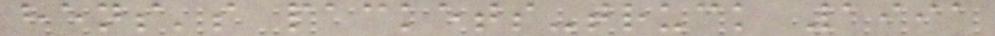hens's packets-truck 1991
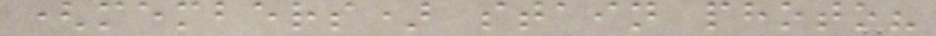(members) stain photo?
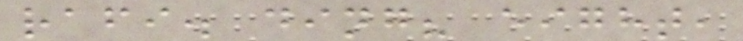rafi. ding? eight,
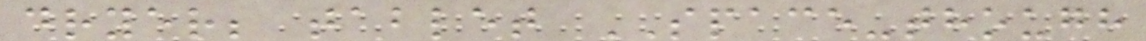dryer; tablet SPACE-though
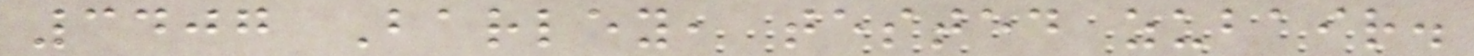3407 Barley, tested zubair.
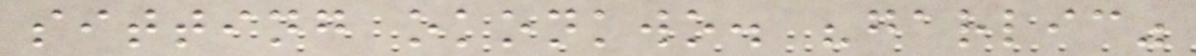sitting okonkwo. "garlic"
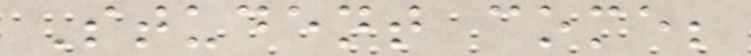Student come;
